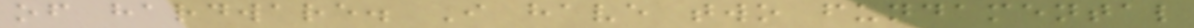of hardware. I have two fundamental
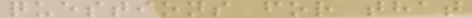questions for that
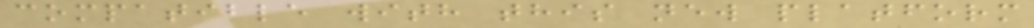compatible with this new platform
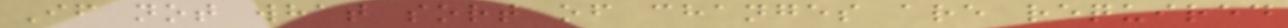If not what sort of changes are required
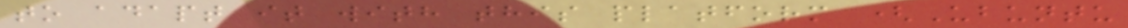to adapt it with this platform (Ubuntu
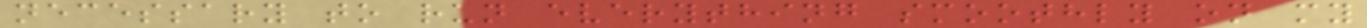necessary to run everything smoothly on my
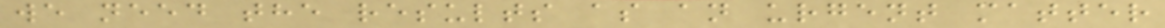we need the results as an urgent matter
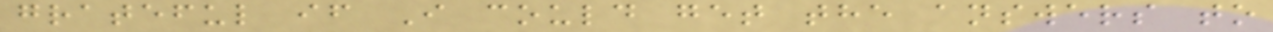grateful if I could get the answers to
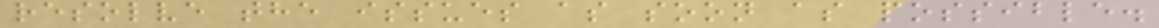resolve the issues as soon as possible.
